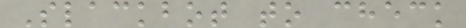Slackbot to check
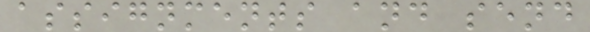assignments and send
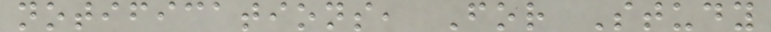notifications, For Study
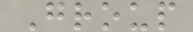Group
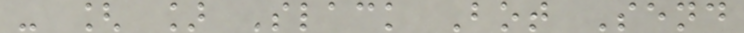- [ ] Slack Bot Send
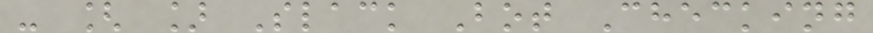- [ ] Slack Bot Checking
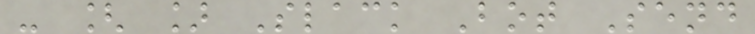- [ ] Slack Bot Send
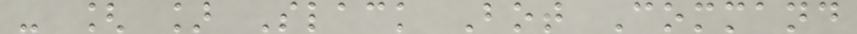- [ ] Slack Bot Command
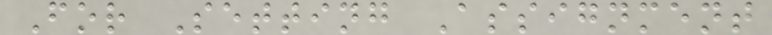For Setting Assignment
